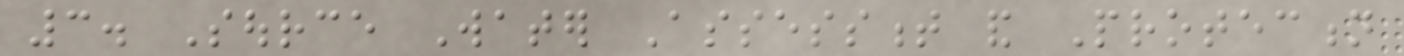3. Source Water Assessment and Protection
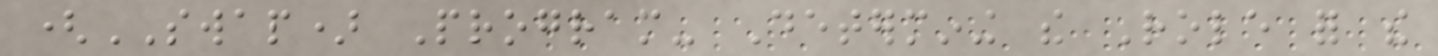(SWAP) Program- Determining the Role for the
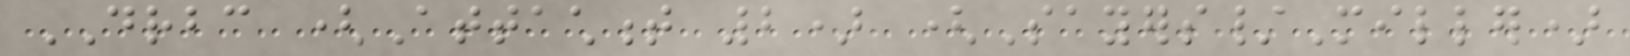DRBC (Attachment 2) (Sayers/Miller)
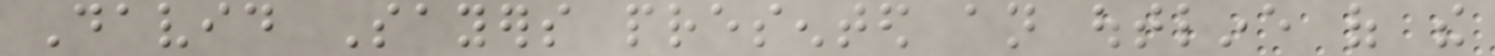David Sayers presented an outline of the
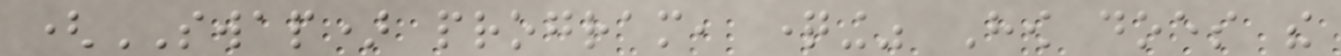(SWAP) program, questioning" How does the
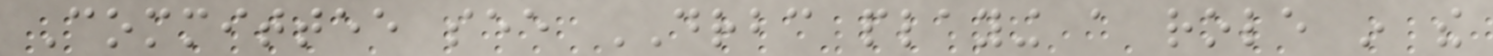Committee see DRBC playing a role in the
